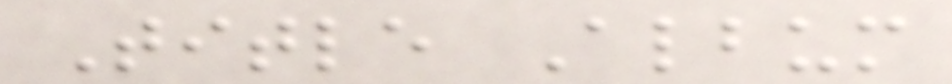Title Album
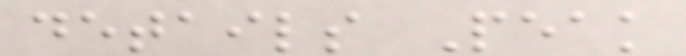details Peak
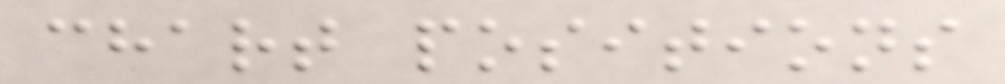chart positions
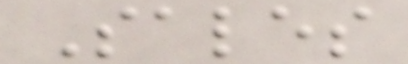Sales
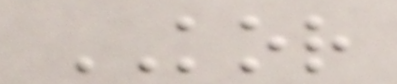KOR
